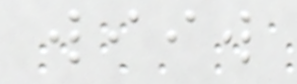wiiw
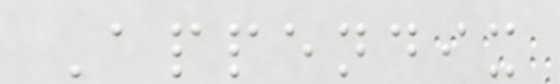Appendix
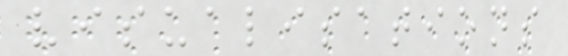visualisations
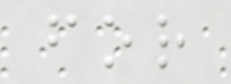for
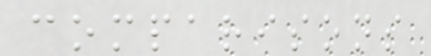comparisons
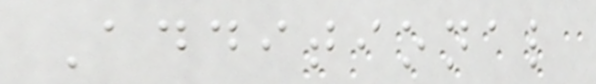Additional
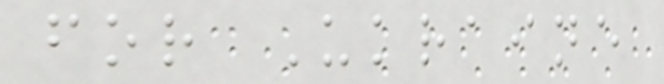for Ukraine
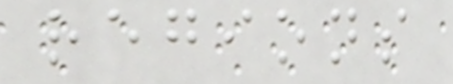regions
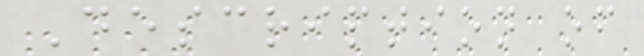Description of
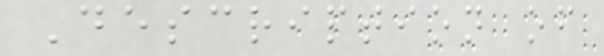Description of
